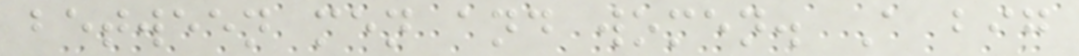between men and women. A big
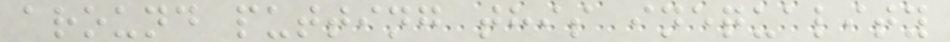around putting this inequality
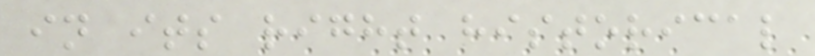in its right historical
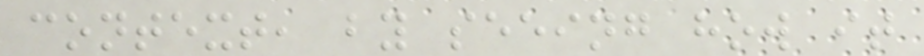context, by seeing how it
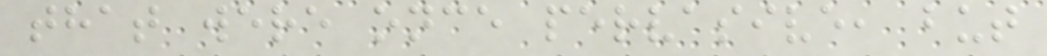that were once pervasive, but
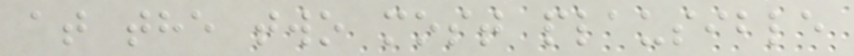at the two most plausible
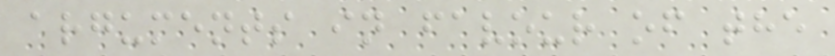arguments in favour of the
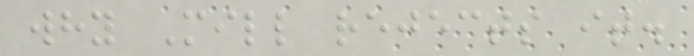why Mill rejects it.
